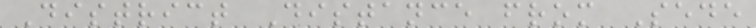District Distance from Sede
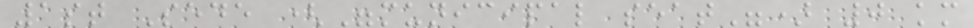1st Sede ("municipal seat") 0 km
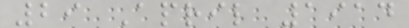29 April 1914
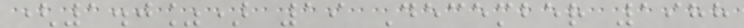(1.0%) 19 December 1988
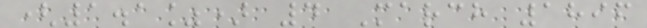(1.1%) 4 March 1896
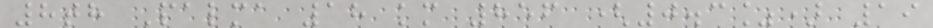8th Palma 18 km 856 (0.3%) 19
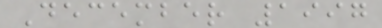December 1997
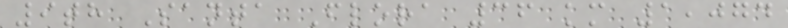9th Santa Flora 36 km 1,074
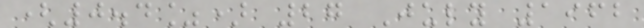(0.4%) 27 July 1962
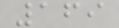169
